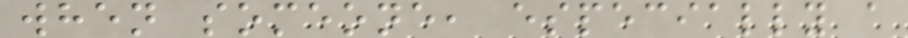when someone, especially a
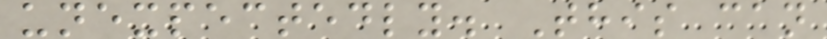unexpectedly. This can
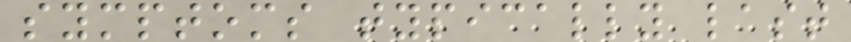symptoms typically last
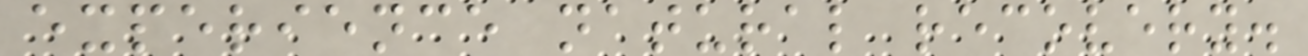experience natural recovery.
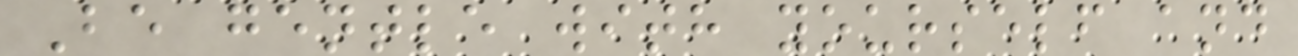Be gentle with yourself and
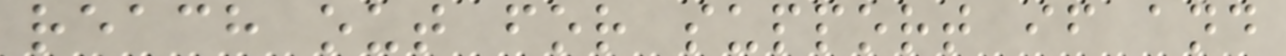reach out for support if and
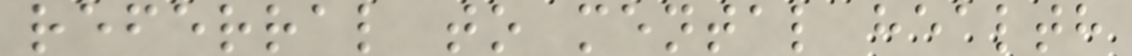referral to mental health
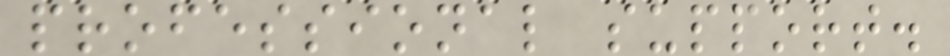professional support.
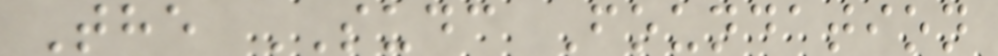The SUDC Foundation
